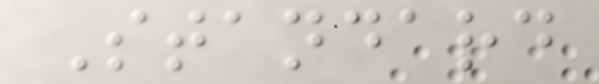Standard
